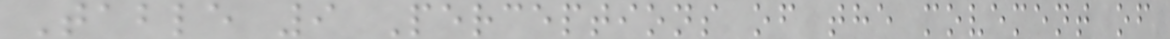Table 9 Perceptions of the movement of
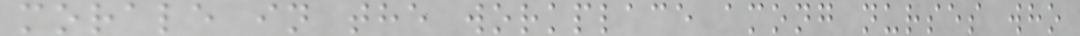morale in the workplace among nurses who
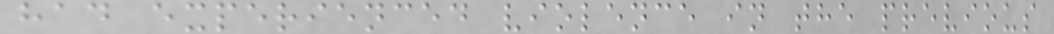had experienced violence in the previous
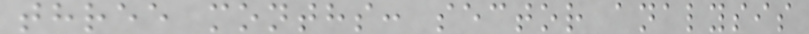three months: sector analysis
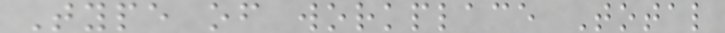Type of workplace Total
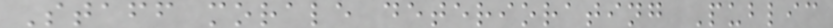Staff morale deteriorating Public
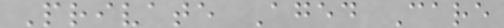Private Aged Care
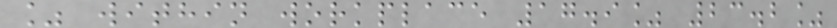% within workplace 17.9% 23.2%
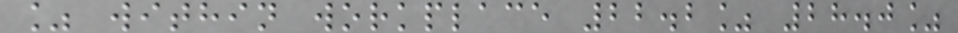% within workplace 22.2% 28.0%
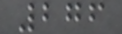276
